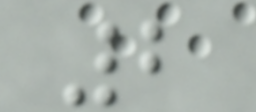2
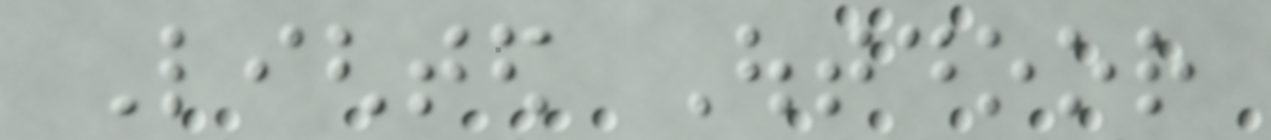Lighted Outdoor
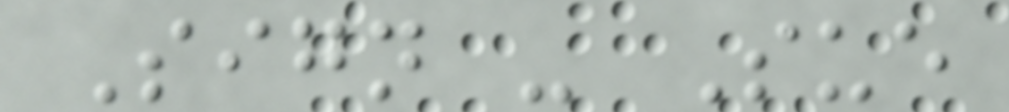Sign - Sue
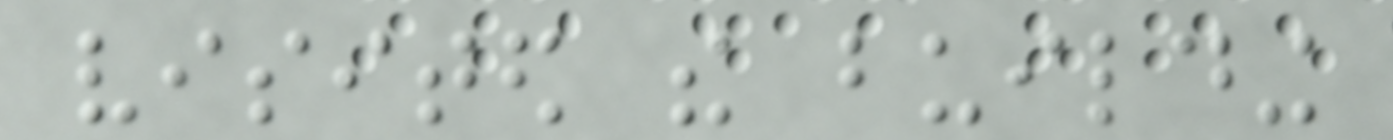visited the building
